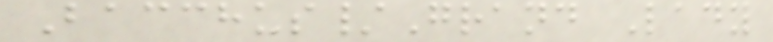Bacchus/Grand Lady
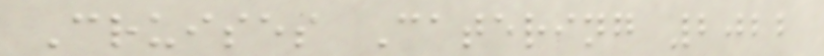Cruises Catering 2022
